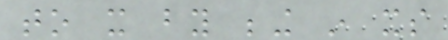to it by being in its
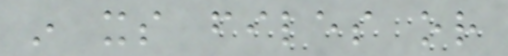in its files or
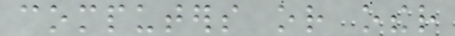computers or other
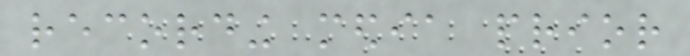recording media prior
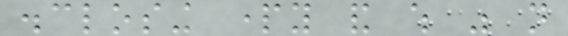disclosing party and which was not
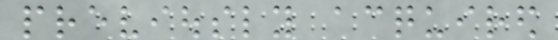previously acquired
